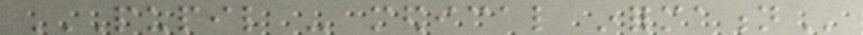PUPIL - MEDICAL INFORMATION
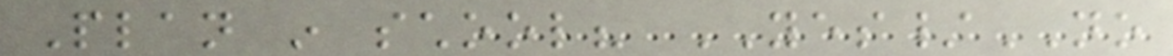Plan in school? YES/NO
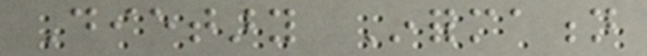Dietary Information
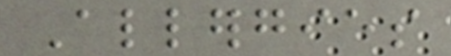Allergies
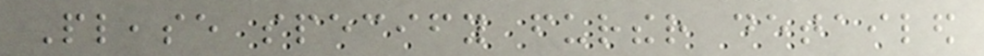Please specify further detailed
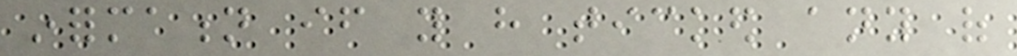information if you have ticked any of
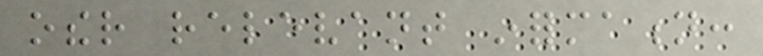other relevant information:
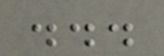...
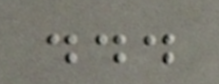...
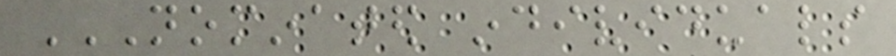NOMINATED INDIVIDUALS
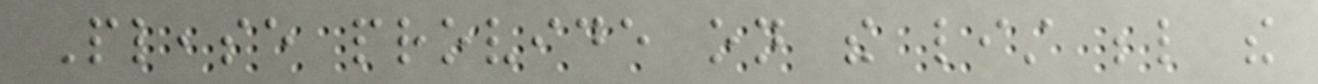Please provide on the list below the
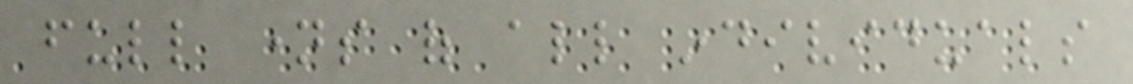full names of all individuals
